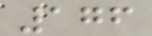176
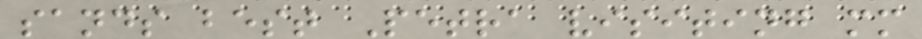sands best Petra visiting mm
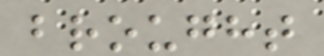brought
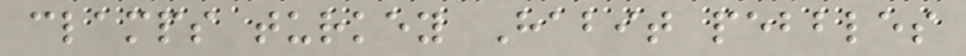clamps turkey Habit pebbles
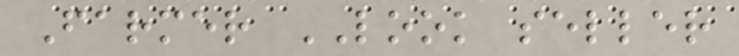Farmer LOOK seller
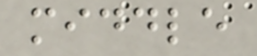middle
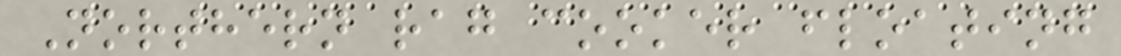Northern rag cooker floating
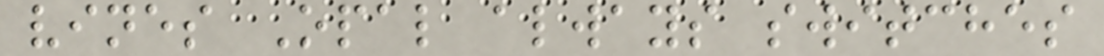vines Opal always switches
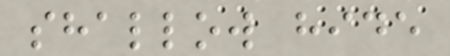shallow hide
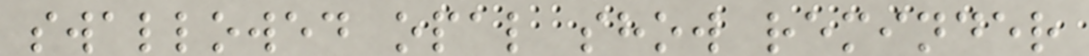swallowed opal show reminder
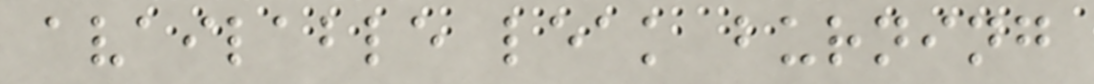available leak burning
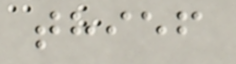thief
